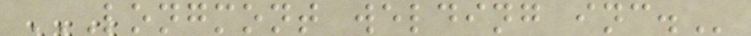LONGMONT WELDING INC.
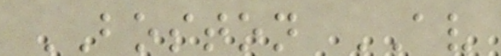BOSTON AV
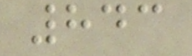843
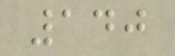140
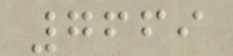7669
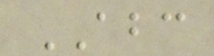ABC
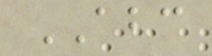ABC
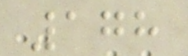178
